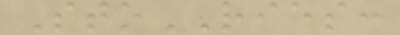StoRIES:
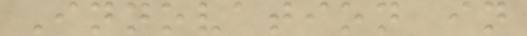Innovation in
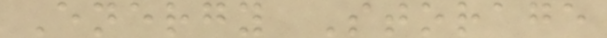Energy Storage
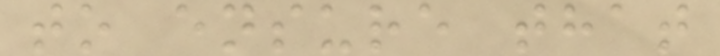to ensure that
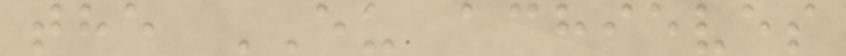the EU achieves
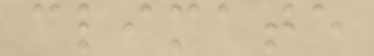climate
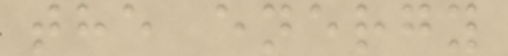the energy
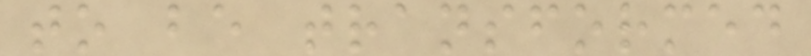to be transformed
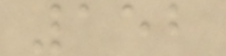152
